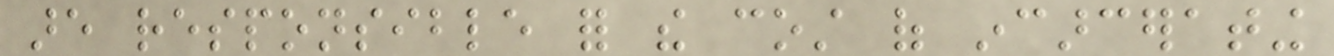are responsible for the cost of incarcerating
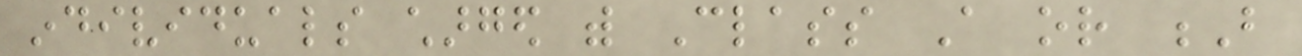individuals charged with Class A or B
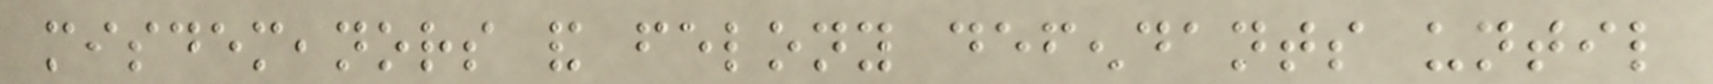misdemeanors and felony defendants until
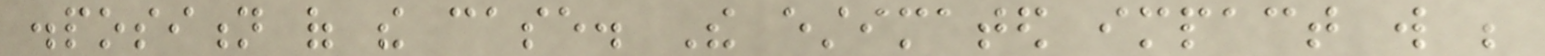disposition of the case. The estimated impact will be
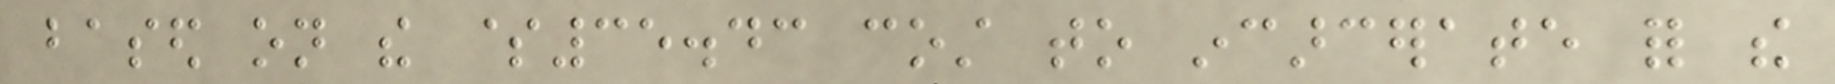based on the $35.43 cost to incarcerate for the
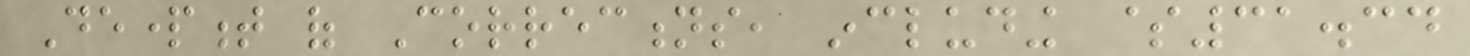Department of Corrections, including $31.34
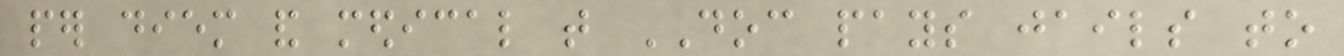per diem and medical that DOC pays jails to
